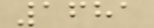1681
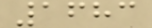1683
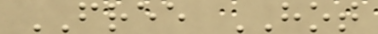FREE HOT
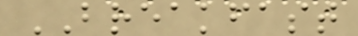BREAKFAST
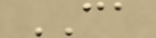CA
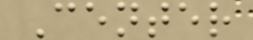Center
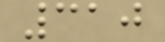310
